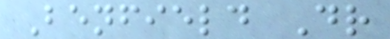Benfield Dr
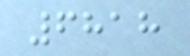6818
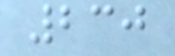230
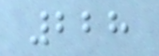228
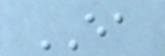EA
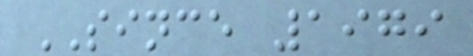SINCE 1979
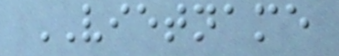VIETNAME
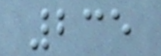235
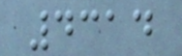4314
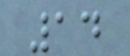14
